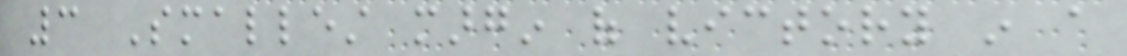3 Smallest margin of victory in a
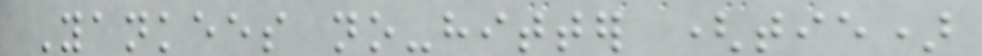Yankees no-hitter (tie)
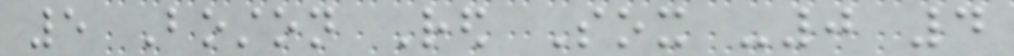5 Boston Red Sox -0 4
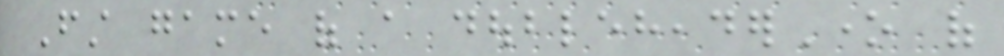First game of a doubleheaderOne of
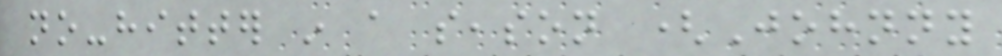no-hitter in a season (Johnny
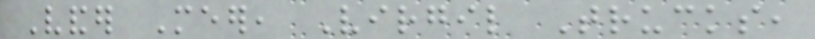Vander Meer, Virgil Trucks,
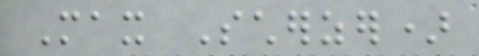Max Scherzer)
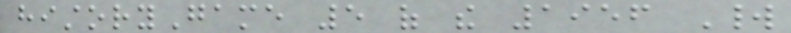historyGame 5 of the 1956 World
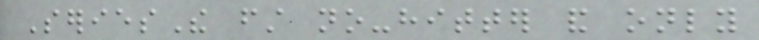SeriesThe first no-hitter and only
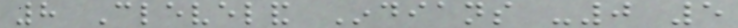8 Cleveland Indians -0 5
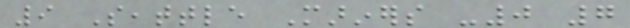9 Seattle Mariners -0 7
